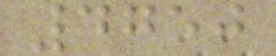4750
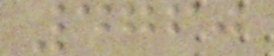4760
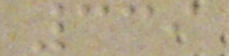339
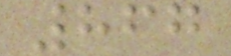867
